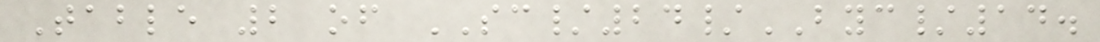Table 2 of SC/24/BYC/14.
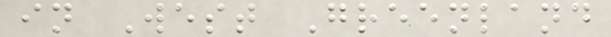in West Greenland
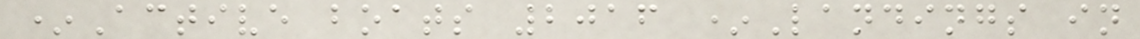*Active boats 2016 *Landings in
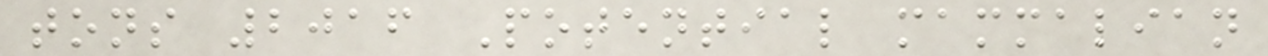tons 2016 Potential mammalian
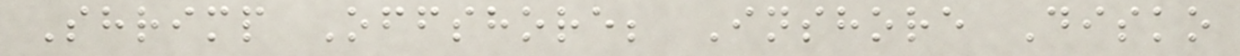Shrimp Offshore; Inshore Disko
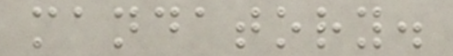mandatory.
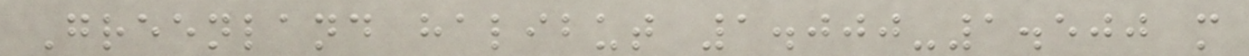Greenland halibut 1.000-1.500 m
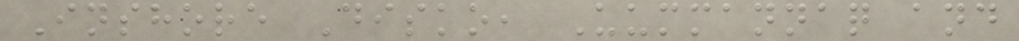Inshore Disko, Uummannaq and
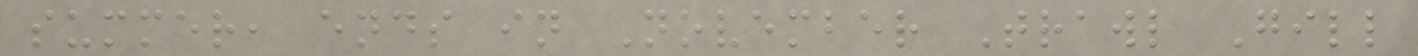summer, ends in November Trawl Gill
